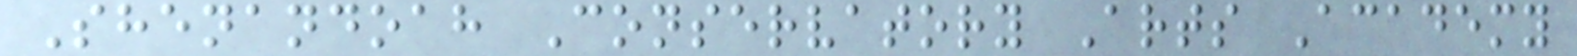Shenandoah Conservatory Arts Academy
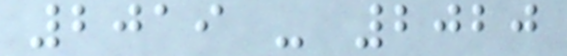2019 - 2020
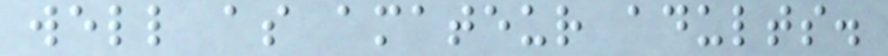well as amateur adults.
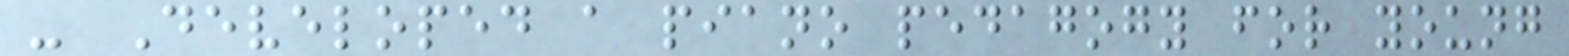- Developed a piano pedagogy for young
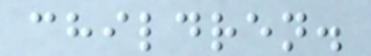children.
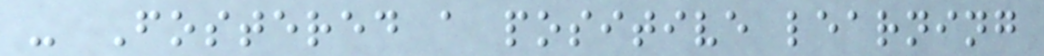- Fostered a positive learning
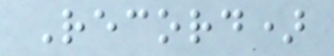Record)
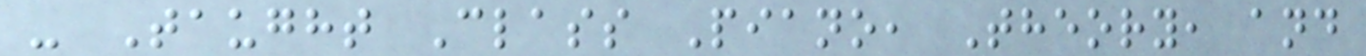- Taught Class Piano, Theory, and
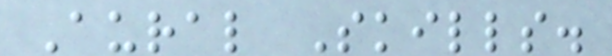Aural Skills.
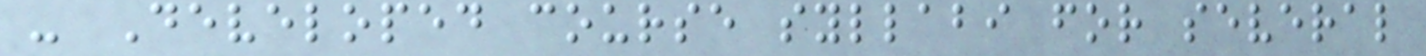- Developed course syllabi for several
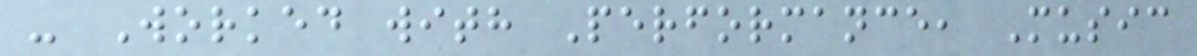- Worked with Performance, Music
